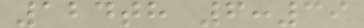124th 6:39
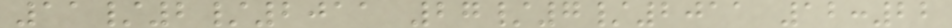11/2/2011 27/7/2011 12:22
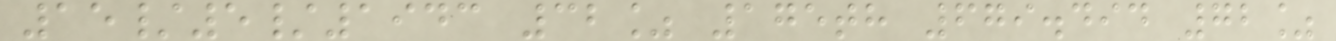15/5/1943 32% 175th 679.494 72%
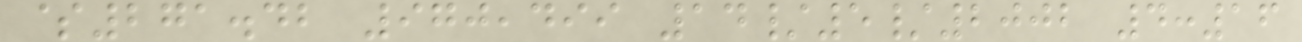$271.42 970,499 14/5/2002 4:16
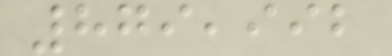879,992
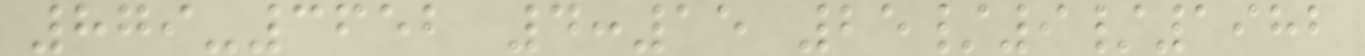879-3652 4:15 25/9/1982
